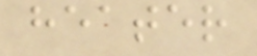heater
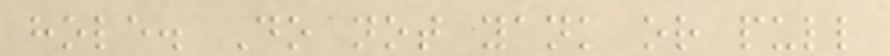hole. Do not yank or pull
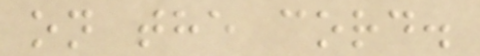on the cord.
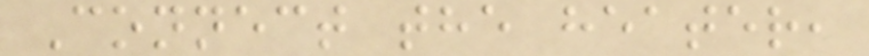Connect the heater,
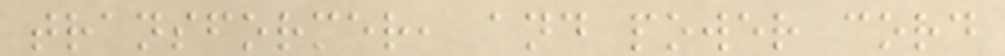transformer, and power cord
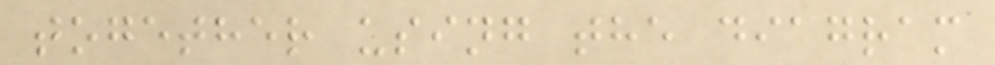together using the diagram
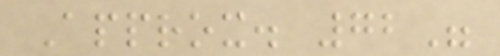Approx. 72"
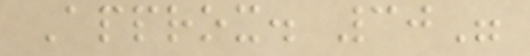Approx. 30"
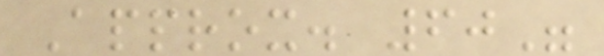Approx. 60"
